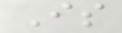Is
